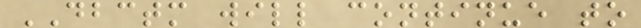DBCTM will continue to
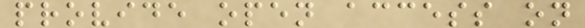provide open access on
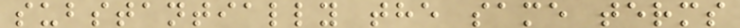substantially the same terms
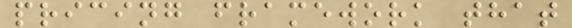pricing framework that
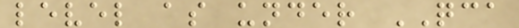level as under QCA
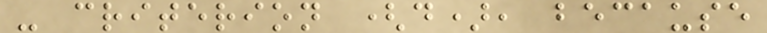- criterion (d), because
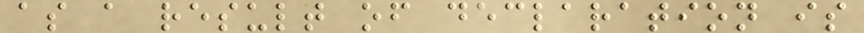as a result of declaration is
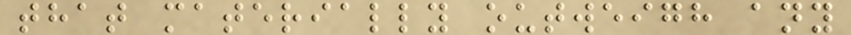that materially outweigh any
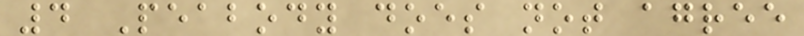4 Peabody does not agree
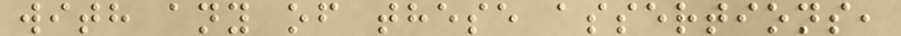with any of these assertions,
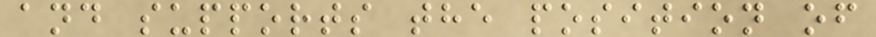and supports the position of
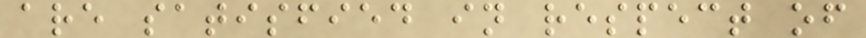are satisfied in respect of
